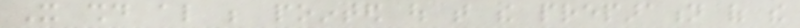It should also be pointed out that the preparation of the
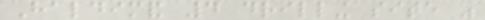Haldimand 4 drilling site was
